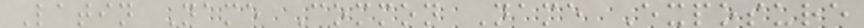Latin Name Common Name Exposure
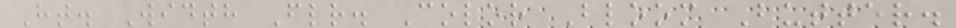Ht. Width Flr. Color Bloom Butter.
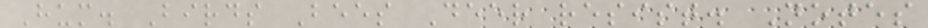Hum. Birds Bees Deer resist. Notes
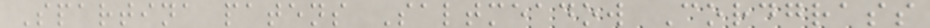Spartina patens Saltmeadow Cordgrass
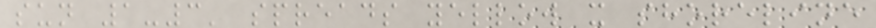sun 1-3' spreads yellow x shoreline
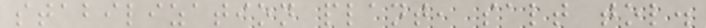stabilization plant, salt tol.
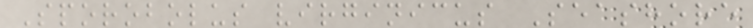Sporobolus virginicus Seashore
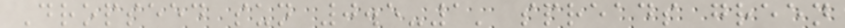Dropseed sun 0.5-1' spreads green
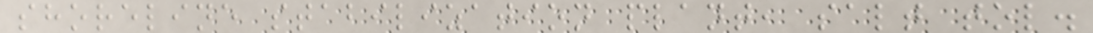shoreline stabilization plant, salt tol.
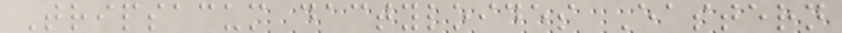Tripsacum dactyloides Eastern
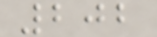202
